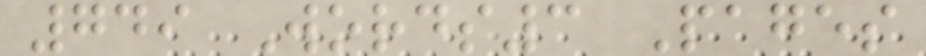749 Words3 Pages
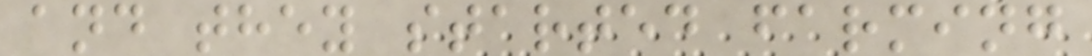and they started farming
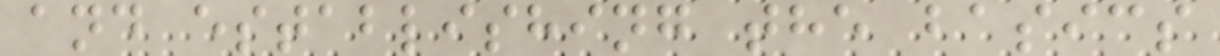and establishing the basics
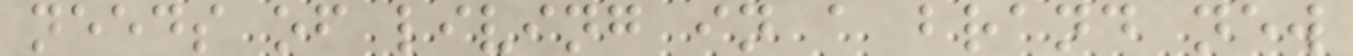needs of living in a brand new
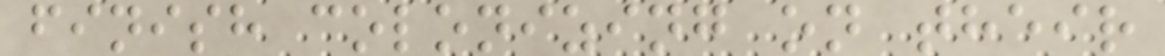finish colonizing on their
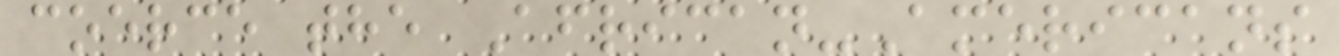coerce the African-Americans
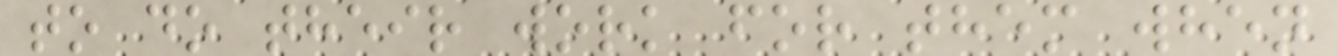to do their work for them when
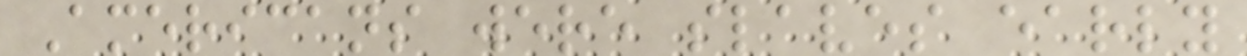Americans were slaves early
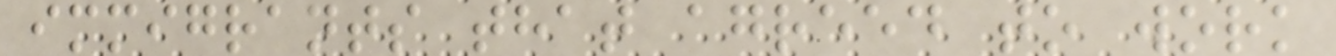immigrants that agreed to work
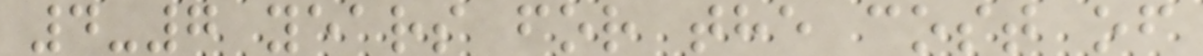4-7 years for the cost of
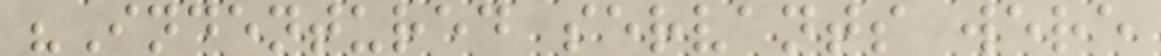"Indentured servants were
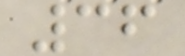36
